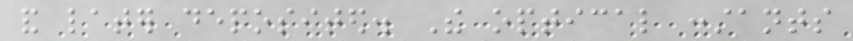and later deposited. The optical constants
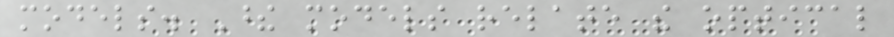models. These models relate the optical
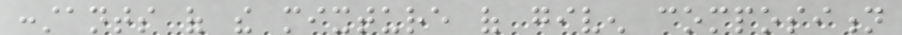constants of the mixture of given composition
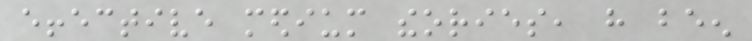effective medium theories, have been
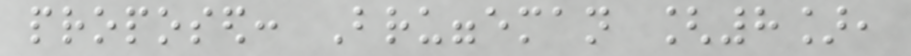proposed: Bruggeman [8],
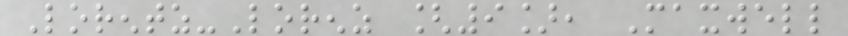Lorentz-Lorenz [9], Maxwell
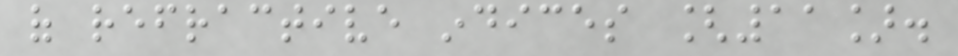of refractive indices [11].
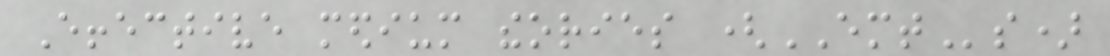Effective medium theories (EMTs)
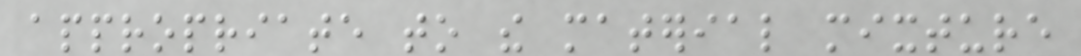appropriate to the material mixture
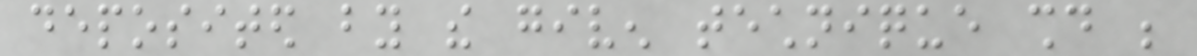deposited by the given technique should be
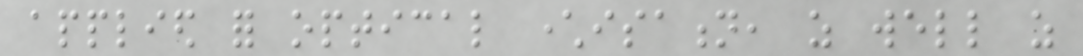applied for optical characterisation, as well as
